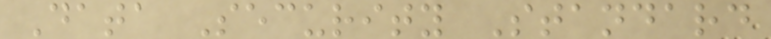Data Security Standard
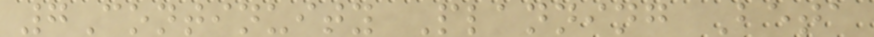7Continuity Planning Beta
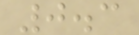0.3
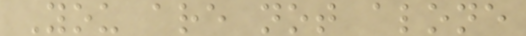You are not alone
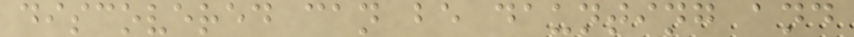discovered can be daunting and
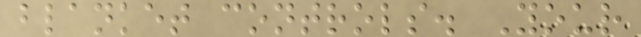blanket controls. Your
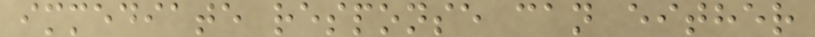immediate response can either
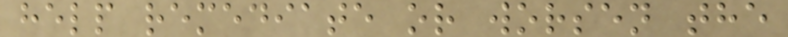help remediate or worsen the
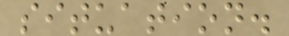situation.
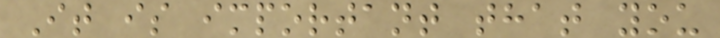It is important that you
